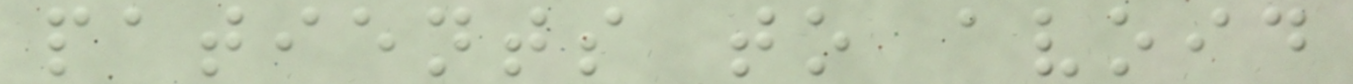patients to avoid
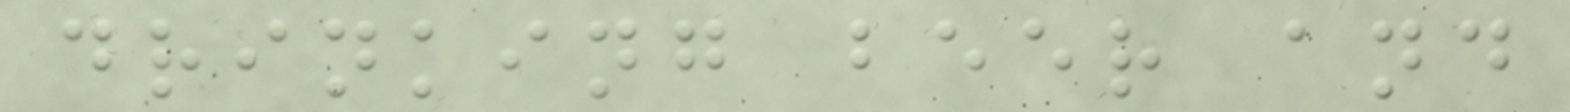drinking beer and
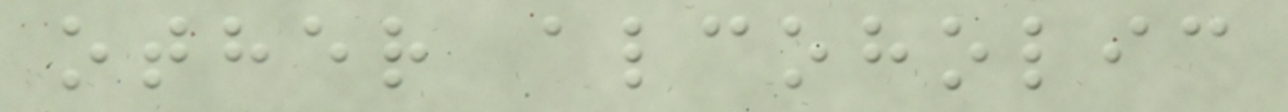other alcoholic
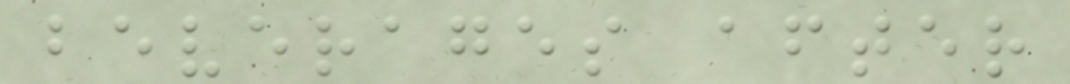beverages after
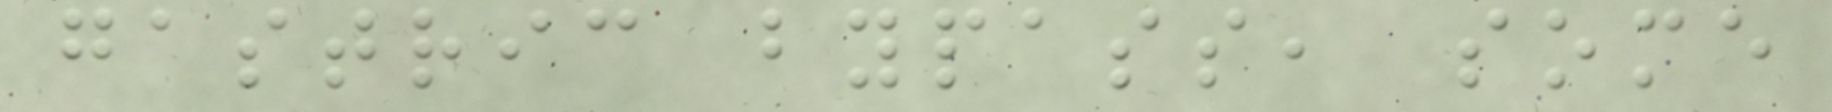gastric bypass, some
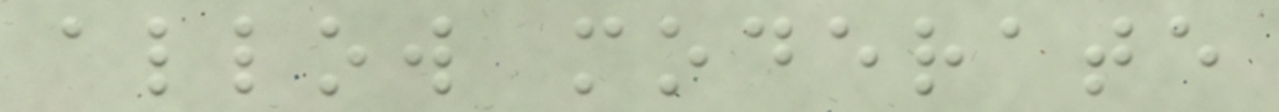allow moderate
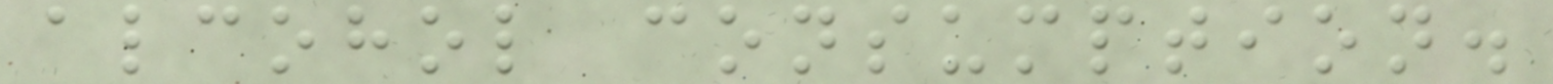alcohol consumption.
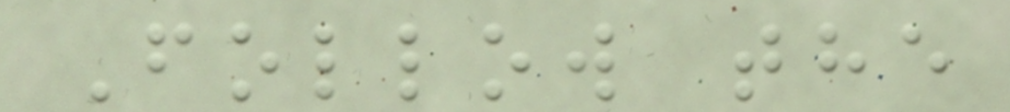Follow the
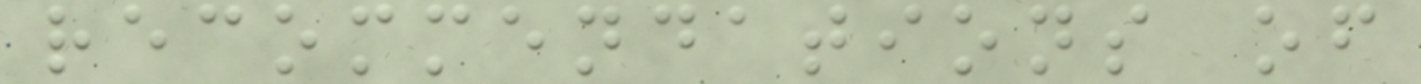recommendations of
